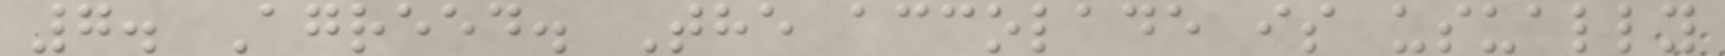7. Agreed. The accolade is usually
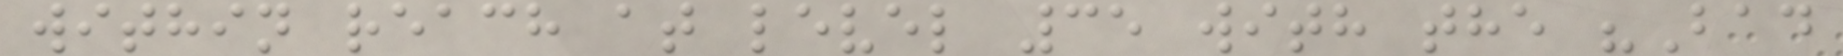within reach at level 35 with the "Bad
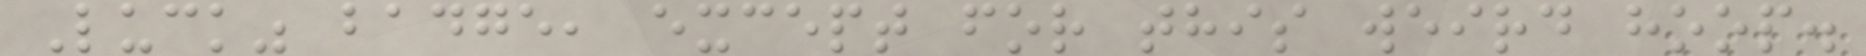Luck" badge, except for this weird hoop.
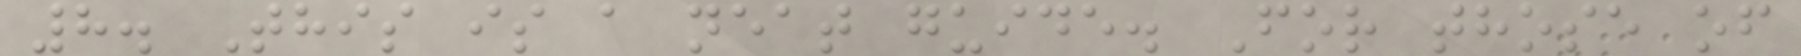8. This is a neat guide. For those of
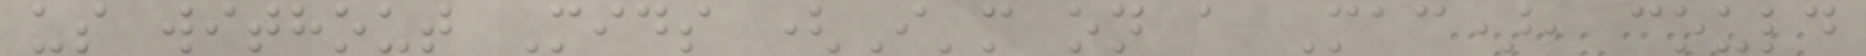us without Mids (I'm on a Mac), could
